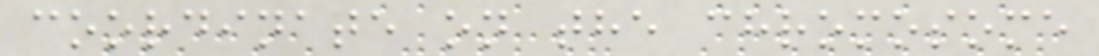coordinate on the chromosome
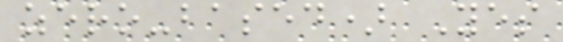zero-based) Yes
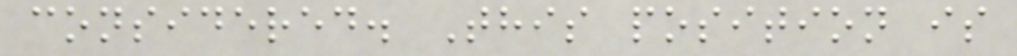considered. This position is
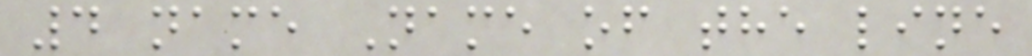4 name Name of the line
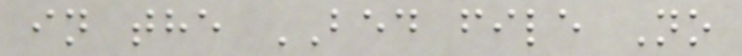in the BED file No
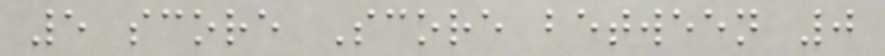5 score Score between 0
